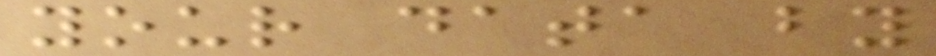your data by
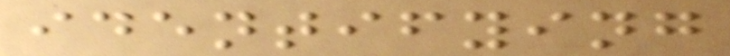identifying
